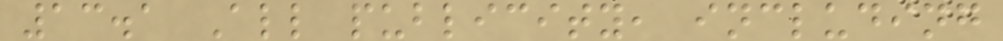13.1 All publicity, including
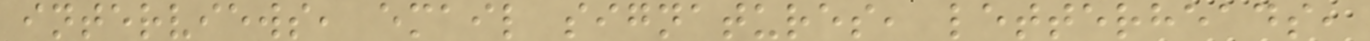interviews, email signatures, letterheads,
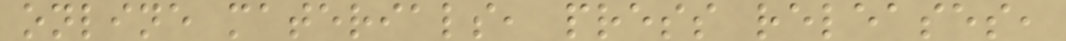online materials, press releases,
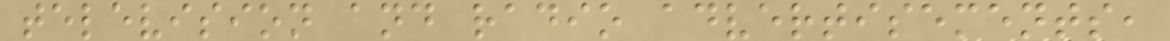television and radio advertisements,
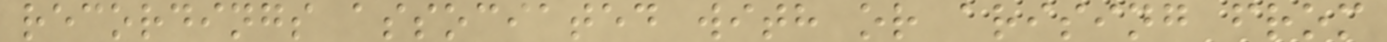recordings associated with or arising from
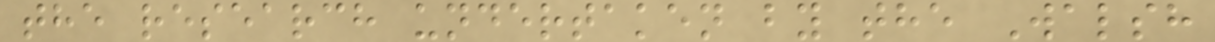the research undertaken by the Walsh
